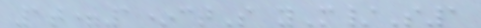1t=1*ctS yM/S1
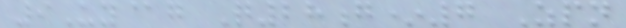9Uy@g Q28g*7 Zpn
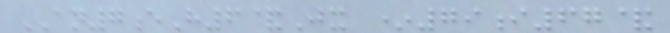AN7eH6&Jx *79i67&
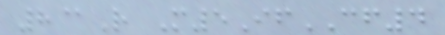8@R M5IfCF4
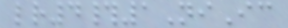lr4#1NiIc
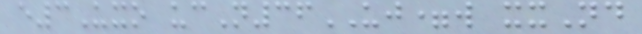e3Uxo ucN36UJ=w xxNd
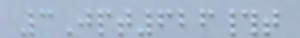3Jpt626#t
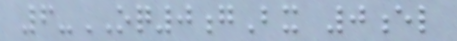6-OQ0gBx 0el
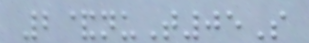2&nuT05S
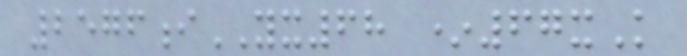2576iYX68 *67xK
